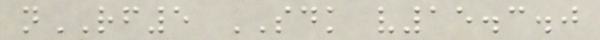nRF5 SDK v15.3.0
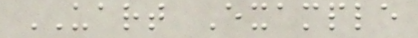UART Example
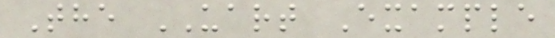The UART Example
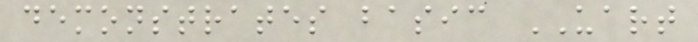demonstrates basic UART
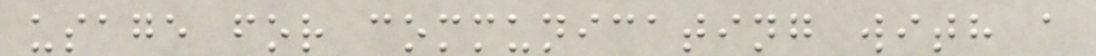usage for communicating with a
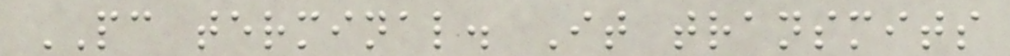PC terminal. It transmits
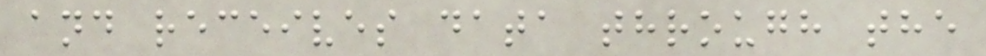and receives data through the
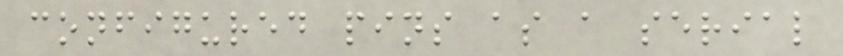configured pins as a serial
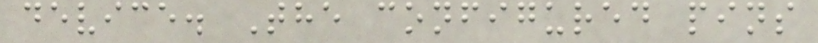device. The configured pins
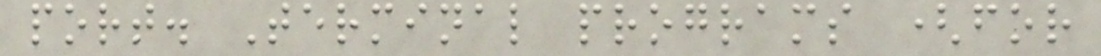port. Terminal programs (for
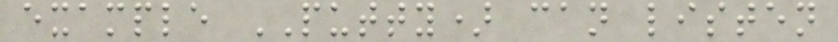example PUTTY) can listen
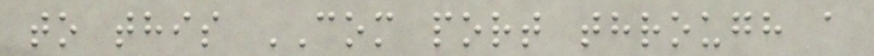to this COM port through a
